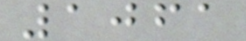1061
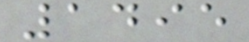1495
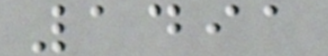1491
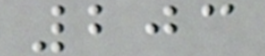203
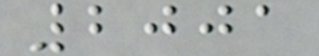2001
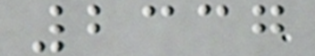2337
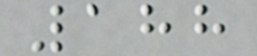188
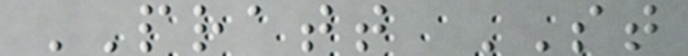PRATT ST
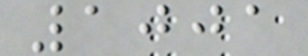1001
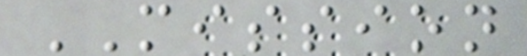MISSION
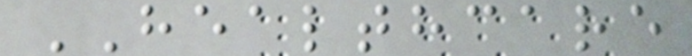HEALTHCARE
